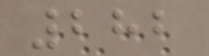282
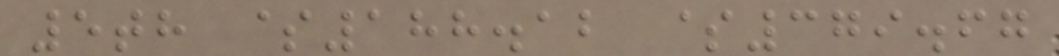5th $188.12 $379.67
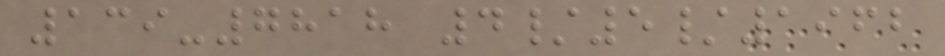139-7818 4/5/1962
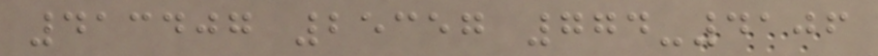413407 25357 774-4106
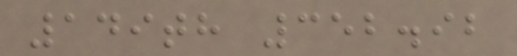149th 352.92
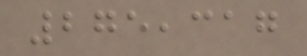275,317
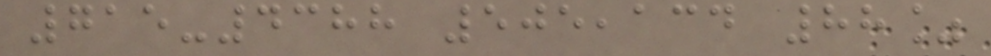715-4388 505,134 88%
